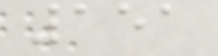151
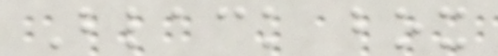Black box
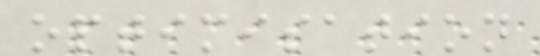optimisation
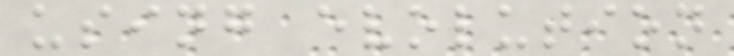using evolution
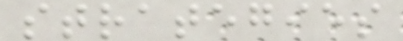strategies
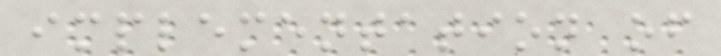implementation of
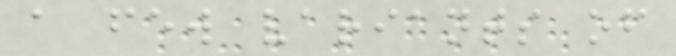a few variants of
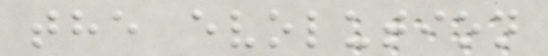the evolution
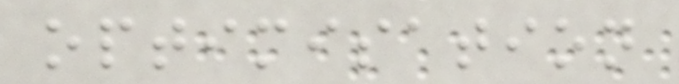optimisation
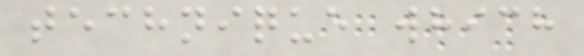technique which
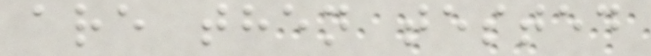are then tested
